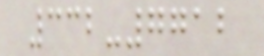332-7712
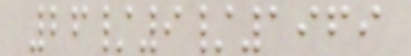26/9/1969
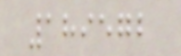189572
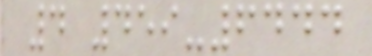4 459-6444
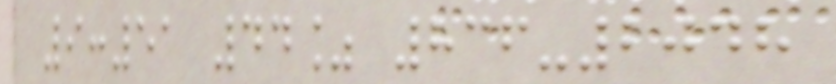9:51 44% 836-2048
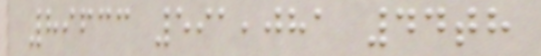89633 591,081 44th
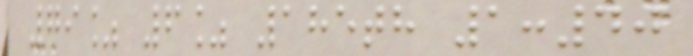79% 6% 185th 1:40
